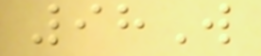98W
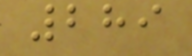289
